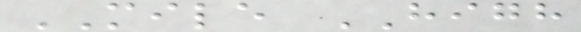MILE HIGH
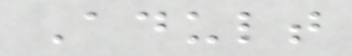Adult
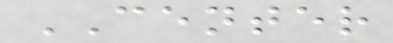CENTER
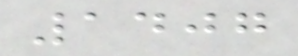1407
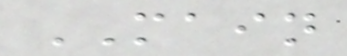MAIN
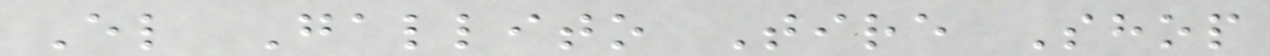El Gallito Tire Shop
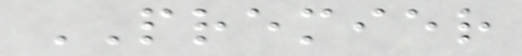PREMIER
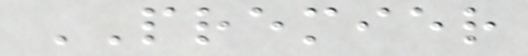PREMIER
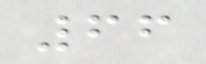66
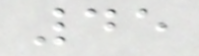45
